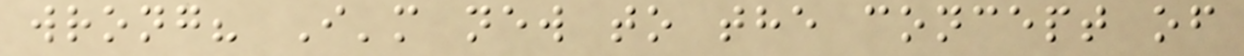wrong? I'm new to the concept of
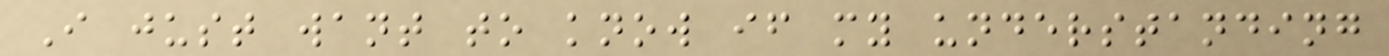I just want to know if my understanding
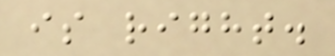is right.
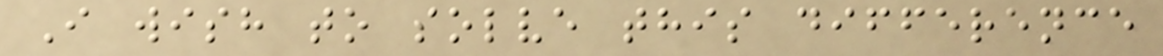I wish to solve this difference
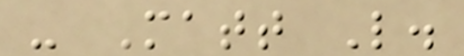- Matt L.
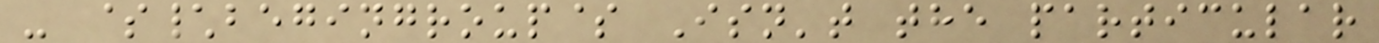- $\begingroup$ Isn't the particular
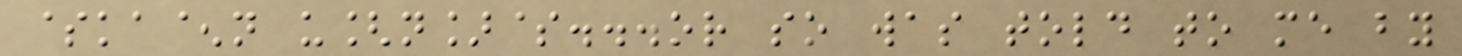$ka^n u[n]$...or so was told to me by
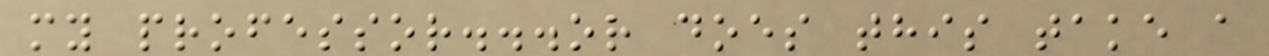my professor...or does this take a
